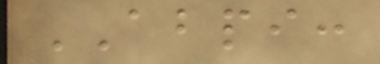ABPI:
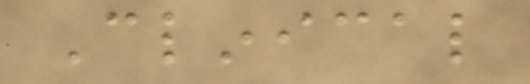Clinical
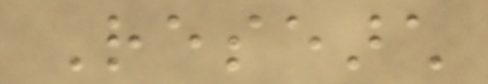Research
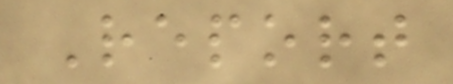Report
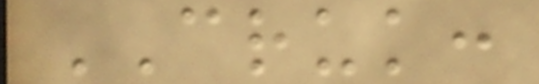CRUK:
